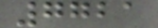7721
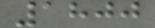1800
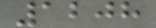1208
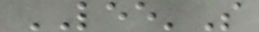LEE'S
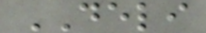DELI
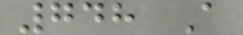748 A
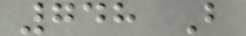748 B
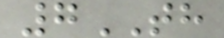7TH
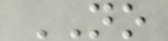NO
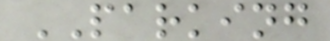PARKING
